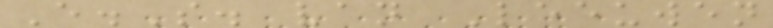E.S. van Leeuwen
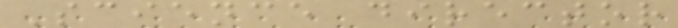Science director
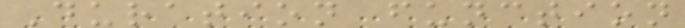Duration function
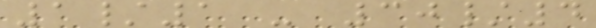1/1 - 30/4
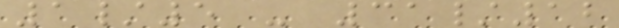1/5 - 31/12
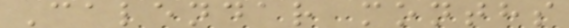Calendar months
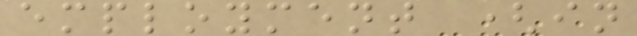employment (in
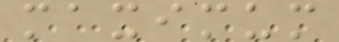maximum
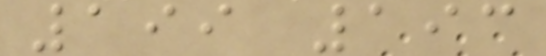199 193
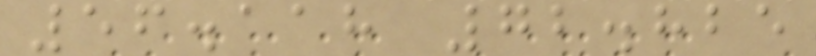56.118 72.825
